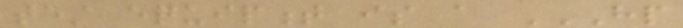test equipment is a HP
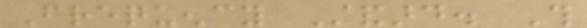Frequency Standard. This
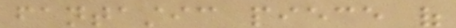fantastic piece of
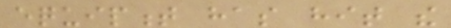equipment has hit the
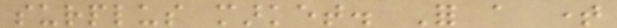surplus market. For a time
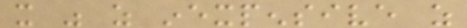it was as inexpensive as
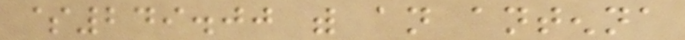$249.00 with an antenna
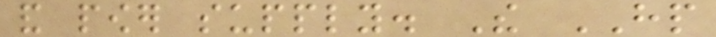and power supply. The HP
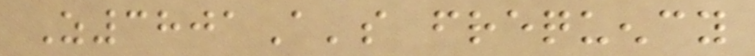Z3801A's frequency
